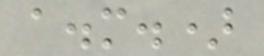a.m.)
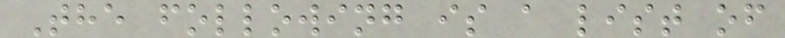The following is a list of
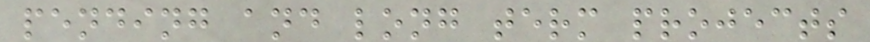pending and long term projects
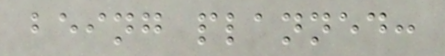being planned:
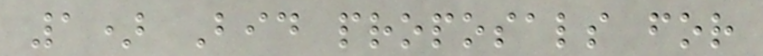1) Bid proposals for
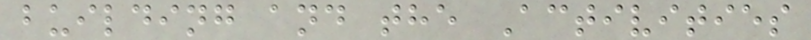building and the Activities
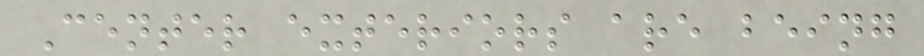Center exteriors are being
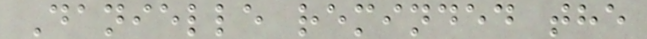Danielle reminded the
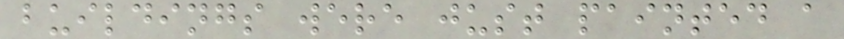buildings were just painted a
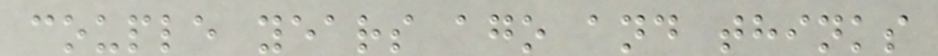couple years ago and thinks
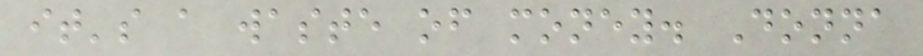it's a waste of money. Donna
